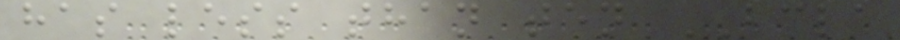has less than ten BCLA
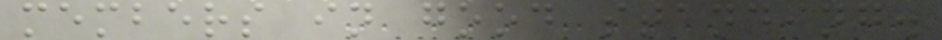members in good standing.
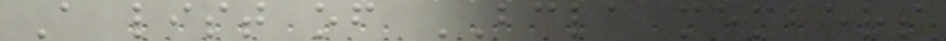A list of BCLA members
